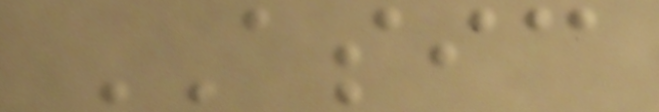ASIC
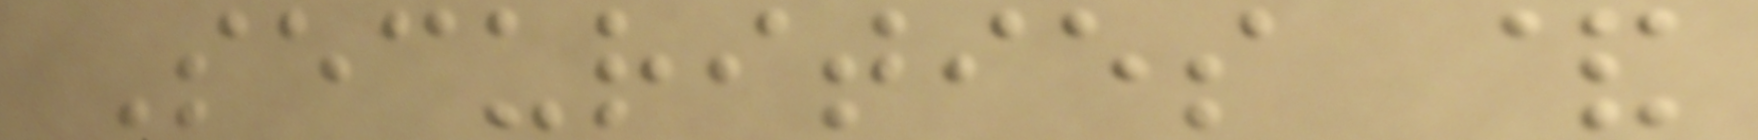Securities &
